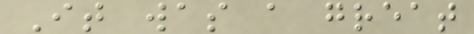It was a great
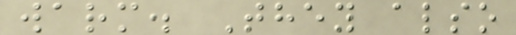warm. They also
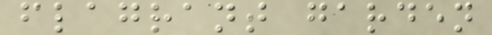flagrant garden
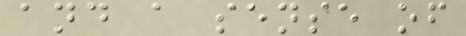and a sense of
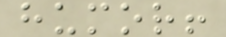humor!
